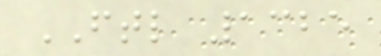FTL 1325
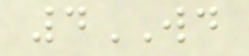4WD
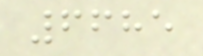6685
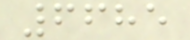6685
